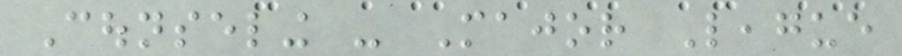Counseling - Major League
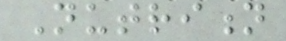Nutrition
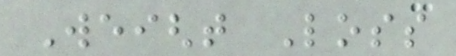Weight Loss
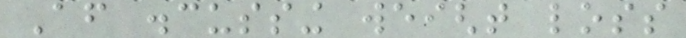After discussing weight loss
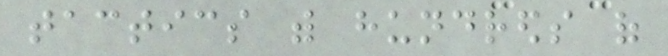tactics with hundreds of
